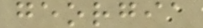georgia
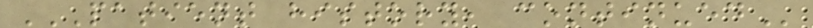PATIENT HISTORY, CONTINUED
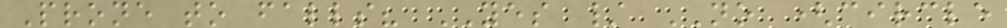Prone to falls? YES / NO (circle
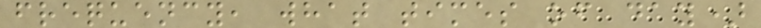frequency, what times of day)
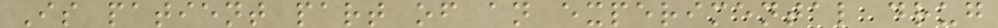Is patient part of an experimental drug
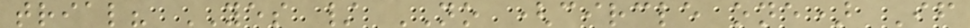trial? YES / NO (circle one) If
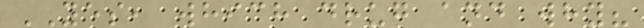YES, which drug and why?
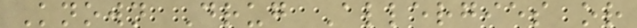Known Drug Allergies or
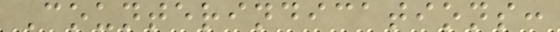Counterindications:
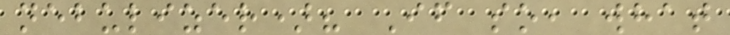nebulizer)? If so, what
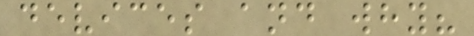devices and why?
